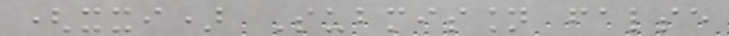(xxi) Submission false
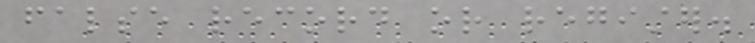false record or register.
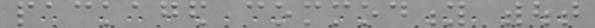packaged commodity without
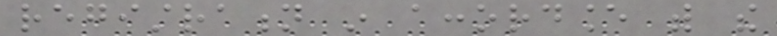registration in accordance with the
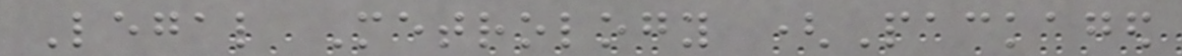Legal Metrology (Packaged
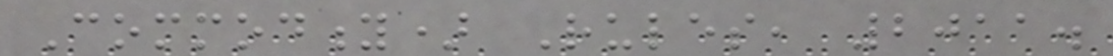Commodity) Rules, 2011.
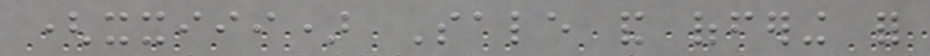(xxiii) Sale and offering for
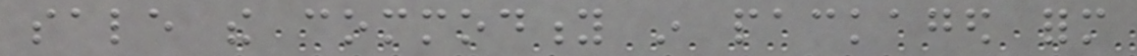sale the commodity in packaged form
